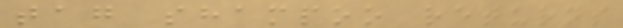tag shampoo returns
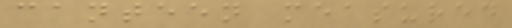canteen measured
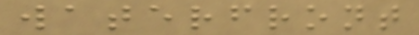waterfront
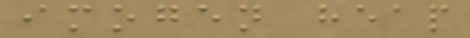imogen heap
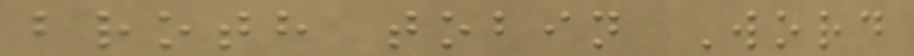broth tobin Word
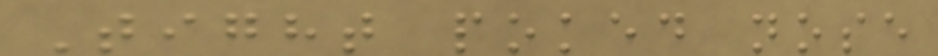Tight poked nose
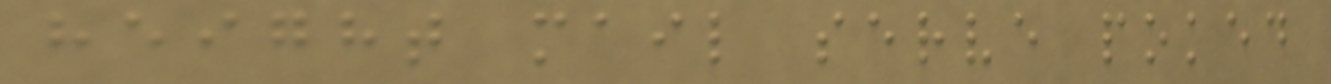height mail serve poked
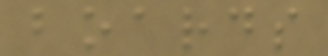boards
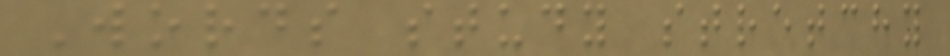Words study stretchy
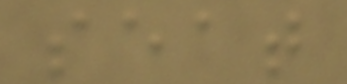seat
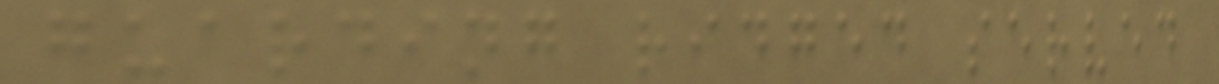guarding ridged served
